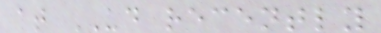at UD recently
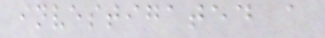investigated a
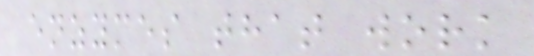enzymes that work
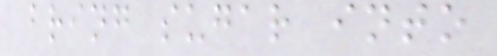bring sugar into
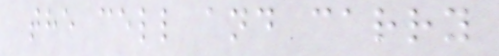the cell and carry
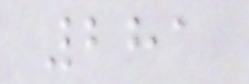281
